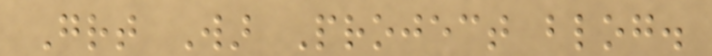Great War Project blog.
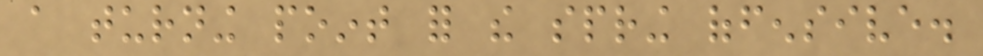a turning point for the spring offensive.
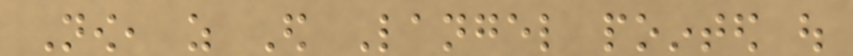Now, as Ed Langel pointed out
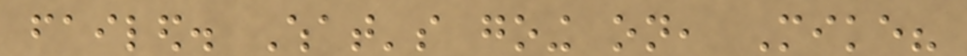failed. What's going on, Mike?
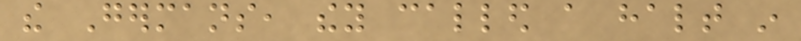the Germans, they called a halt in
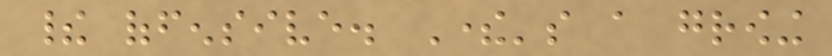their offensive. There's a growing
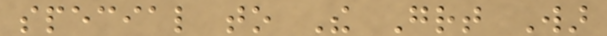special to The Great War
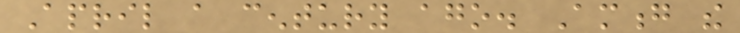April a century ago. Among the
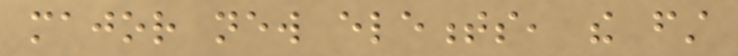major new elements, the first
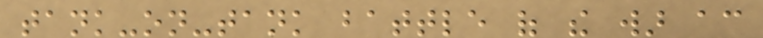tank-on-tank battle of the war according
